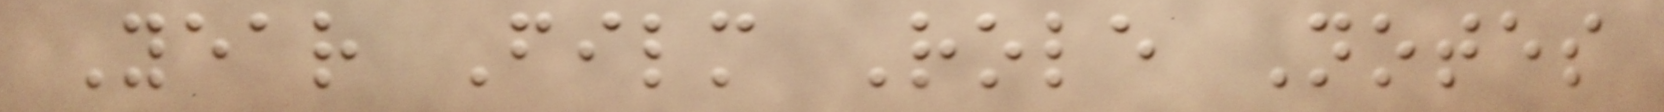Year Film Role Notes
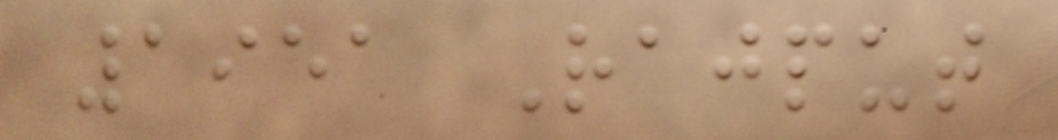1951 Rajput
